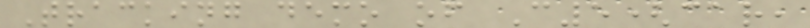Tracking demo of C5(car,
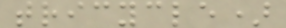tricycle)
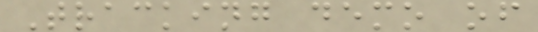Tracking demo of
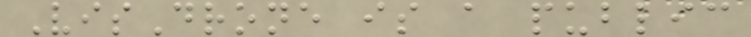VisDrone is a public
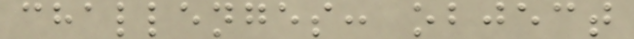challenges: object
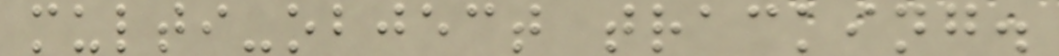multi-object tracking.
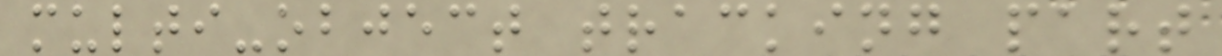multi-object tracking part
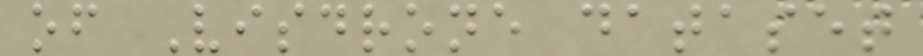of Visdrone dataset
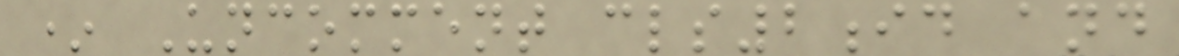* Uncomment cls2id and
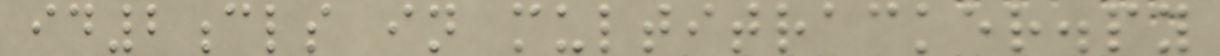id2cls in multitracker.py
